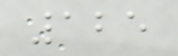125
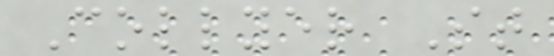Collyer St
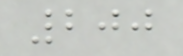200
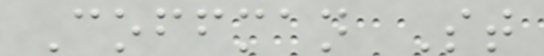Coffman St
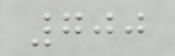700
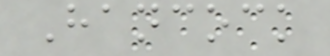Hancock
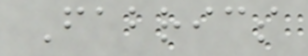Fabrics
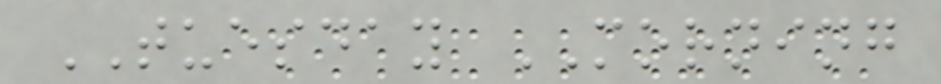TUESDAY MORNING
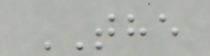THE
